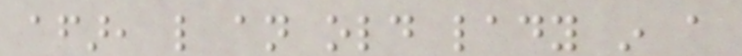afar, like an old lady in a
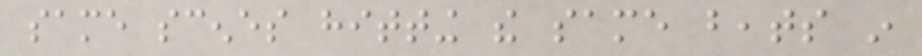same scenes hitting the same beats in
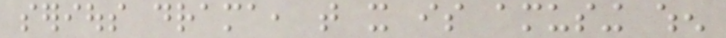serious drama, that it is amusing when
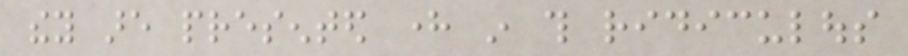they are presented here in this ridiculous
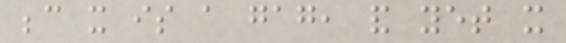because it is a gag, and yet it
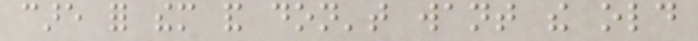care for them and don't want the old
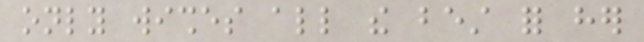only wishes all the best for her
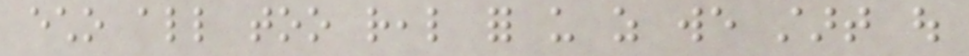echo all too real for us as we start out
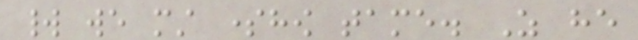world we must somehow tame. As he
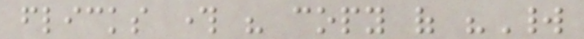flicks through his copy of "World
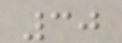30
